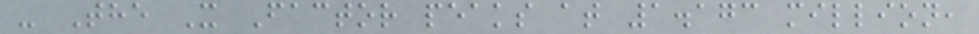- The X Factor peaks at 1.173 million,
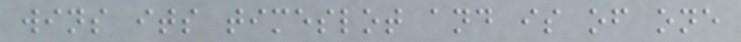wins its timeslot and is of one
